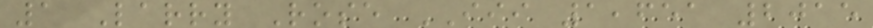1 Larry Rose III 1,651 2015
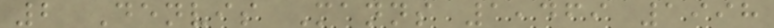2 Denvis Manns 1,469 1998
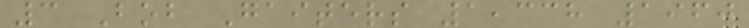3 Bob Gaiters 1,338 1960
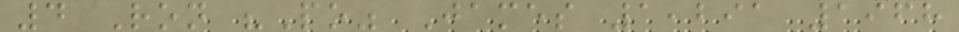4 Ron "Po" James 1,291 1968
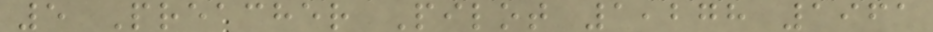5 Preacher Pilot 1,278 1961
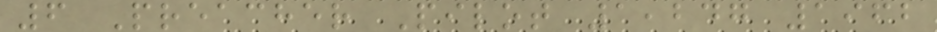6 Preacher Pilot 1,247 1962
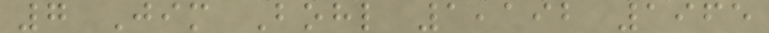7 Jim Bohl 1,192 1965
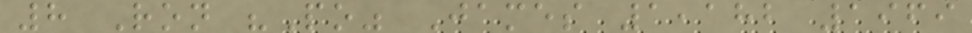8 Ron "Po" James 1,182 1969
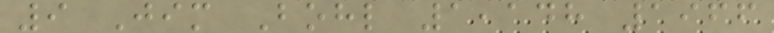9 Jim Bohl 1,148 1966
